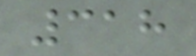318
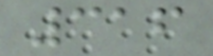316
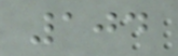104
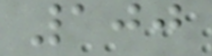100
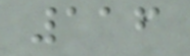116
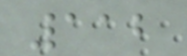112
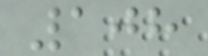108
